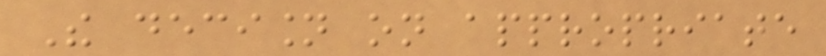The decision on appropriate
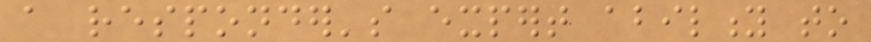a responder's expert ability to
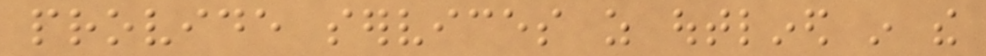provide services as outlined in the
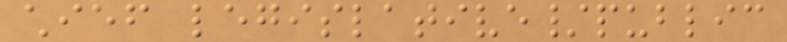chief legislative/public
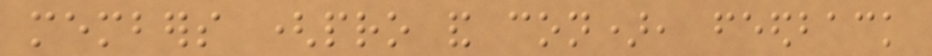members (pro and con), feedback
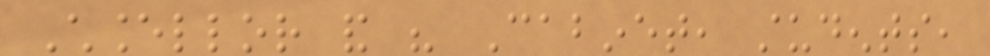Chancellor and his Cabinet, students,
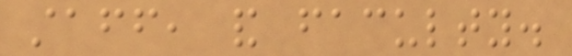staff, and faculty.
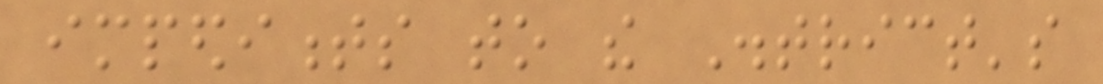impediments to the District's
